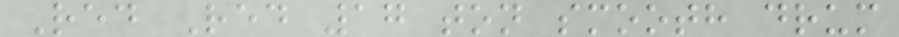Red Red 17 ton smooth drum
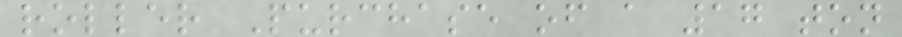roller Purchase of a 17 ton
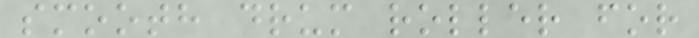smooth drum roller for
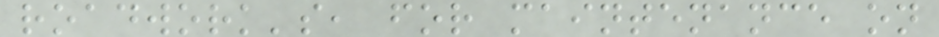roadwork's, for maintenance on
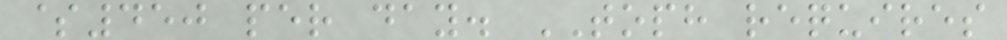$450 per day. TOPH requires
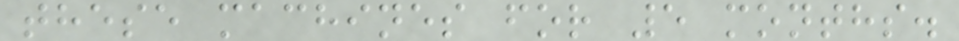these machines for 5 months.
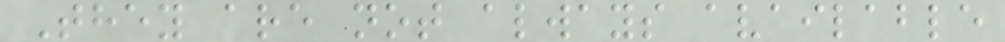They are not always available
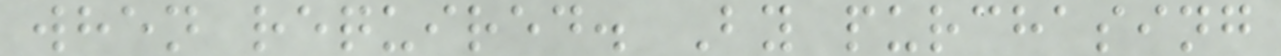when required. By purchasing
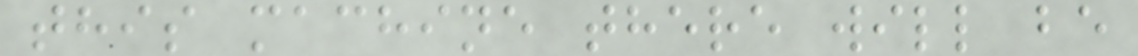this machine there will be
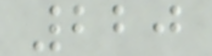220
